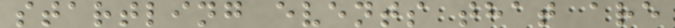startling events that are
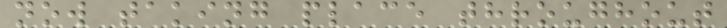now taking place throughout
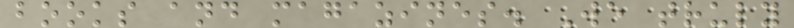books and magazines. We truly
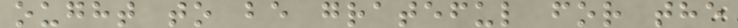ought to be grateful for the
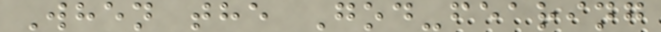When the God-fearing
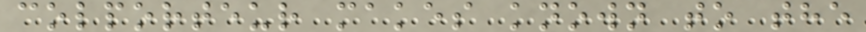colporteur makes known to the
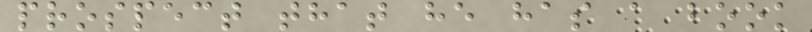prospect that he has a book
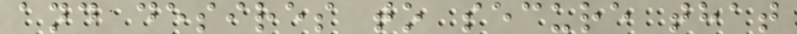and desires to secure that
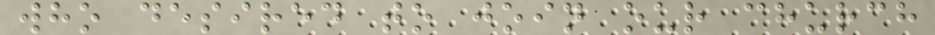who desired to join our church
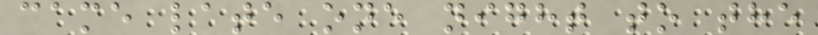came late one night to the
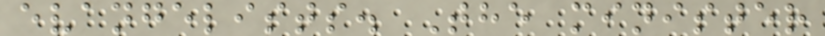evangelists. The minister
